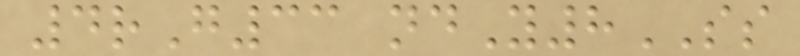4rG33 ndY8SS
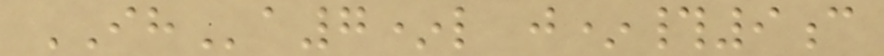IHa7*l j*#9c
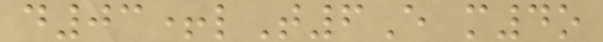d03+lT6E m4o
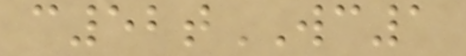c52tWC1
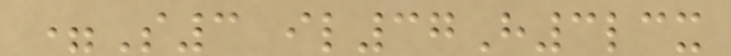=S3 il37H3lcx
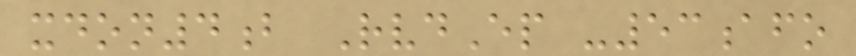xdon4b RvdEp -53afo
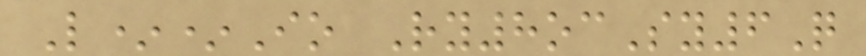L**Io Ry8ocSy6Q
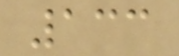133
